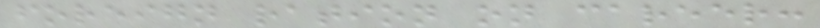foreign ration on career:
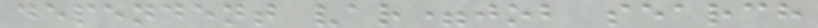dependent var=job search
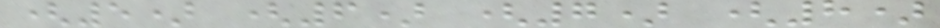(5) (6) (7) (8)
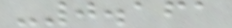-0.161
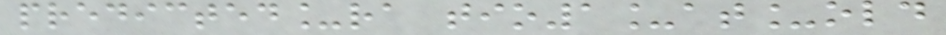predicted_ra tio1_at_old
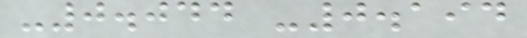-0.044 -0.194
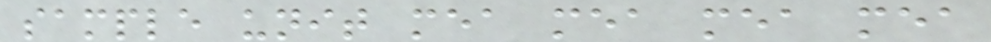sample unit mea mea mea mea
